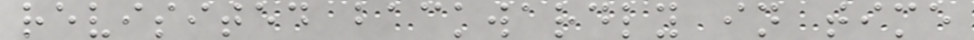revisited backwardly in time
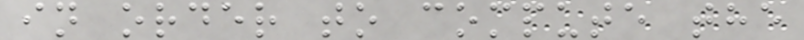in order to compute the
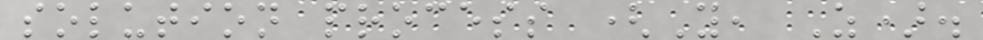solution process (Y, Z).
